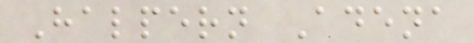Halpern Adena
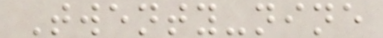Twenty-nine
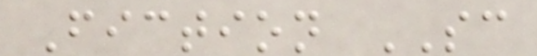Fiction SC
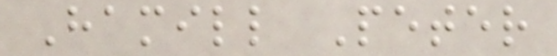Hamill Peter
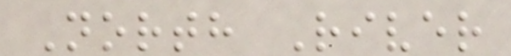North River
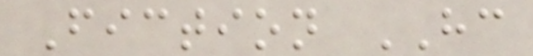Fiction HC
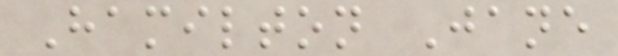Hamilton Jane
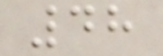48
